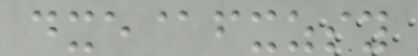dxe@fxzsy
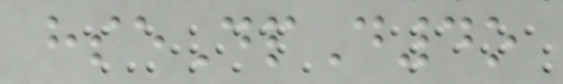hseDpD4o
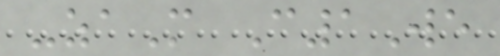-zaM C1We
